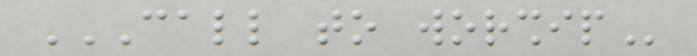CALL TO WORSHIP
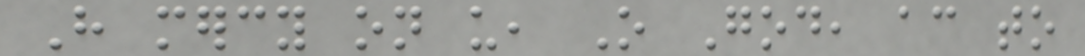Have mercy on us, O God, according to
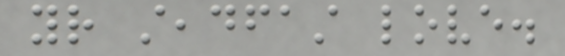your steadfast love.
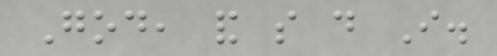God, and so do I.
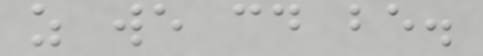as we could be.
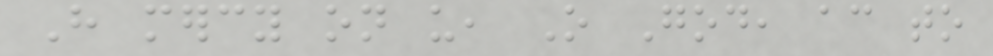Have mercy on us, O God, according to
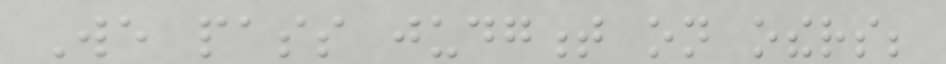We pass judgment on others;
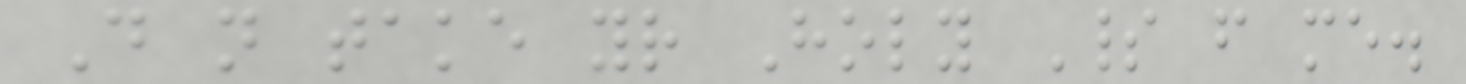Do not take your Holy Spirit from me.
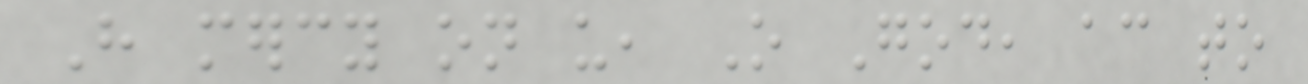Have mercy on us, O God, according to
